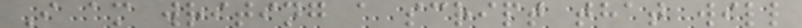I am writing a script that will
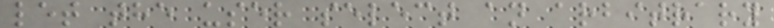let the user select an arbitrary
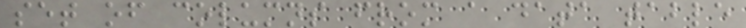set of columns from a data table
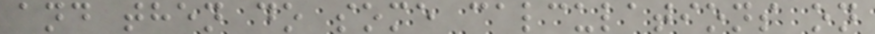and then do some calculations on
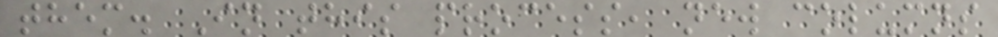them. In this process, new columns
